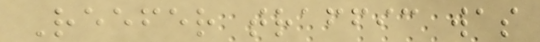Reefer traffic was
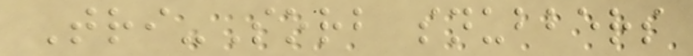Tri-Sorb snubbers
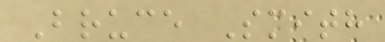Bruce Smith
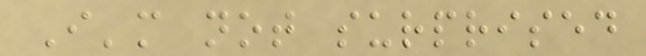I'm not surprised
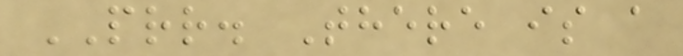PRR. There is a
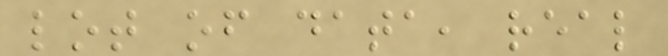lot of data, real
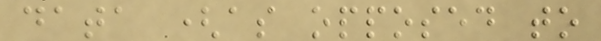data (as opposed to
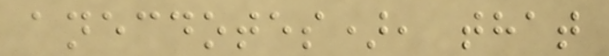anecdotes), that
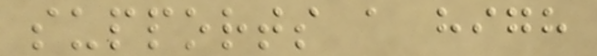supports a high
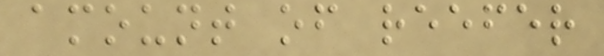amount of reefer
